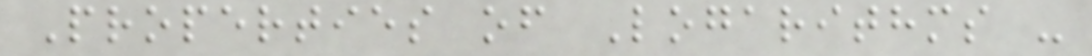Properties of Logarithms -
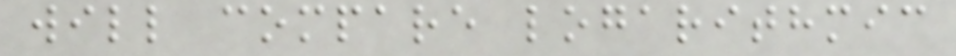will compare logarithmic
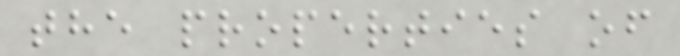the properties of
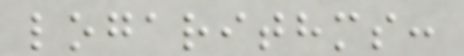logarithms:
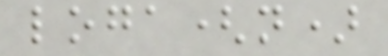loga(n)
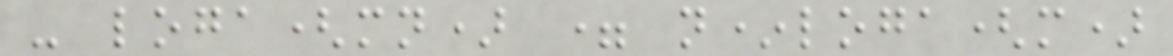- loga(mn) = n*loga(m)
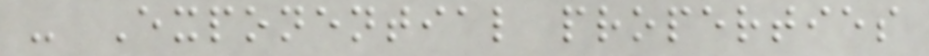- Exponential properties
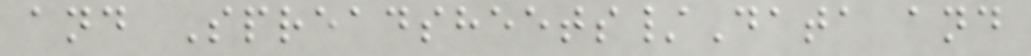and Spreadsheets/Data and
